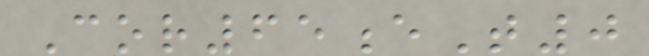Cor65eT0
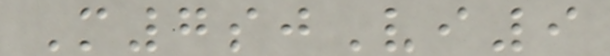M7sjVi9
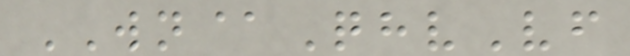WN@QhvVf
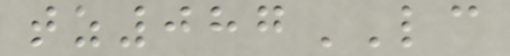tz087LC
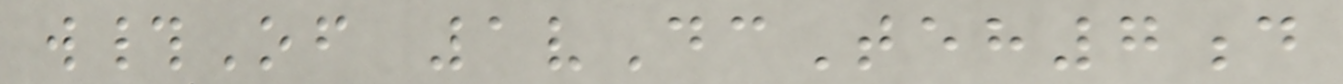w#Of 1vDcTeh7d
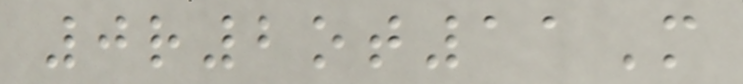0r2ot11M
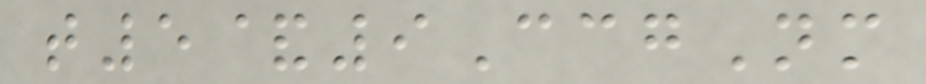t5&9CcgNm
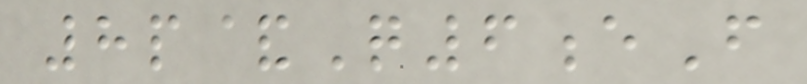8p&Q6eF
